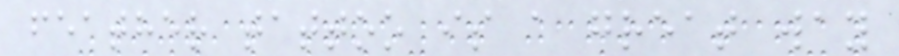feather tattoo is a great way
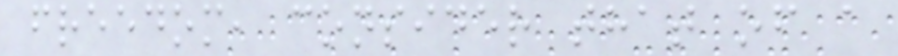freedom, consider that of a
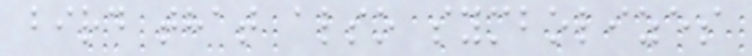bird that also symbolizes
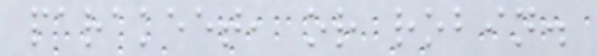parakeet, or robin.
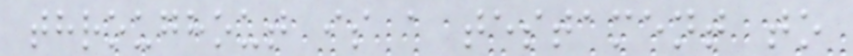throughout is a testament to
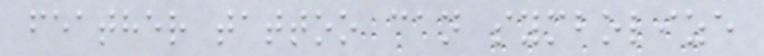feather tattoo can symbolize
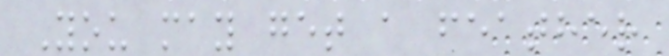You may get a feather
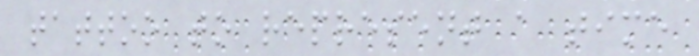tattoo to represent a time
